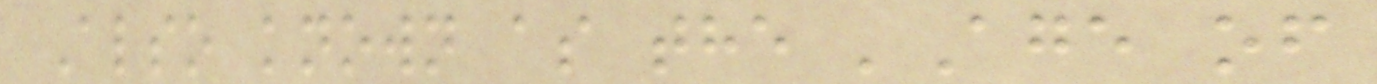Also known as the 'Age of
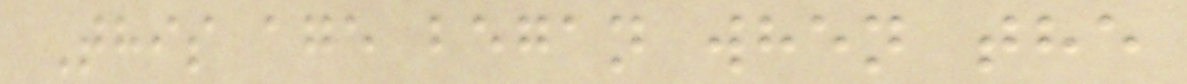This age began when the
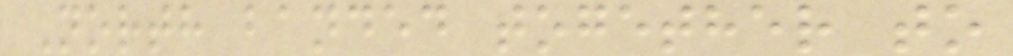North banded together to
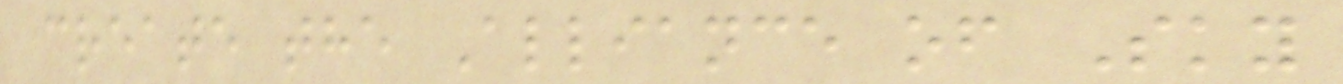create the Alliance of Sky
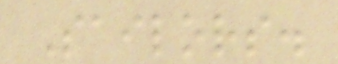Sailors.
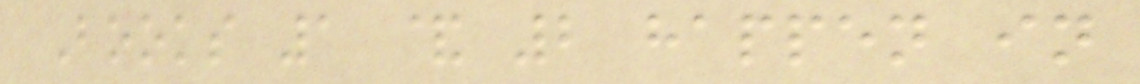Books 1 & 2 happen in
